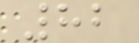82
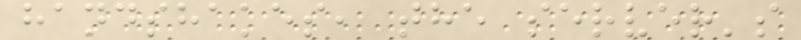handshakes, the server's
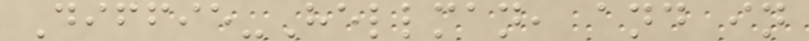Diffie-Hellman, and in
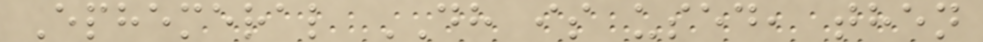Ephemeral DH is used, then
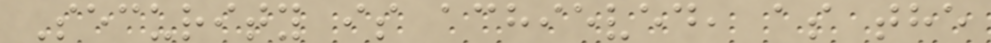Security is achieved, as the
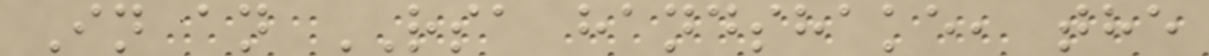In an RSA handshake, the
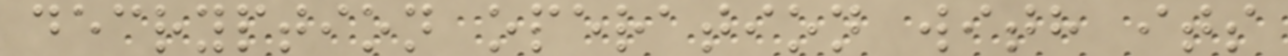decryption operation with its
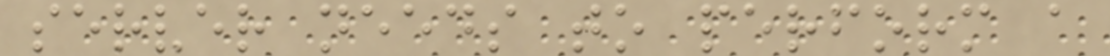server needs to perform a
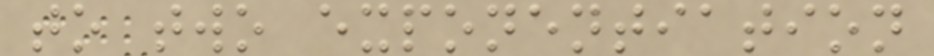to two exponentiation
